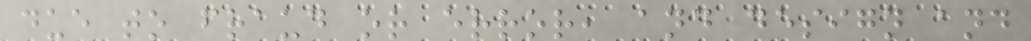due to fraud or error, and design and
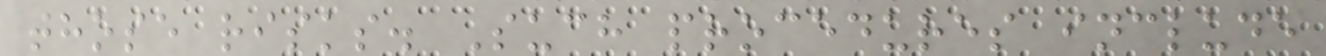those risks. Such procedures include
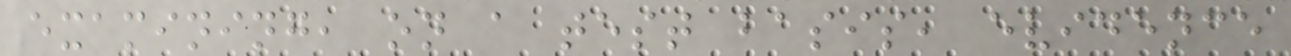examining, on a test basis, evidence
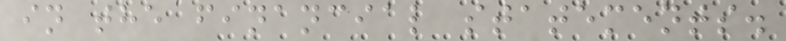in the financial statements.
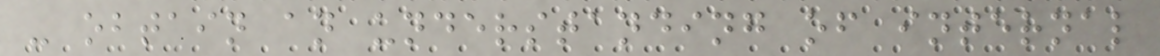- obtain an understanding of internal
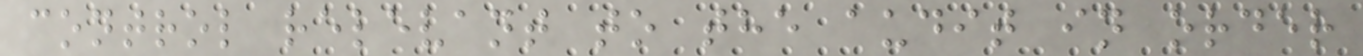control relevant to the audit in order
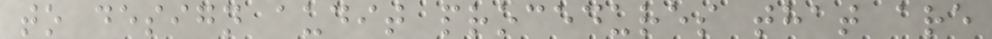to design audit procedures that are
